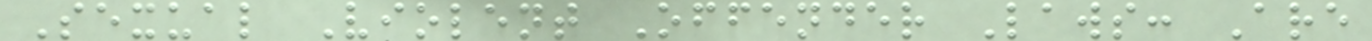Sexual Violent Offender Laws: Are
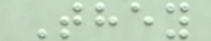They
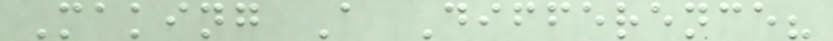Making A Difference?
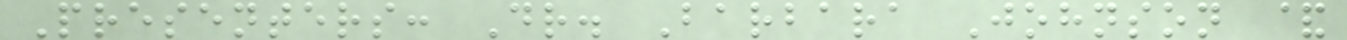Presenters: Dr. Barbara Johnson &
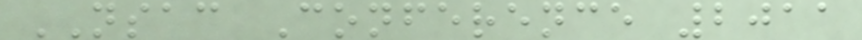NSAC Conference 2011
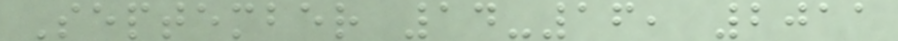September 14-16, 2011
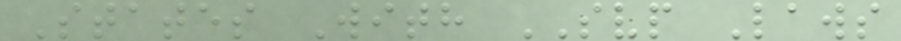States With SVP Laws
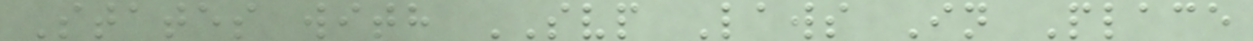States with SVP Laws In Place
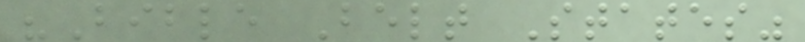"Bible Belt States"
